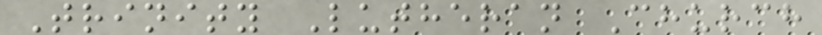Trinity Lutheran Church
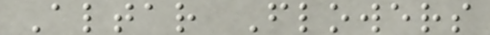Altar Flowers
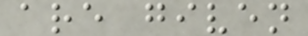are given
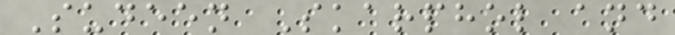Sudeen Skarphol and
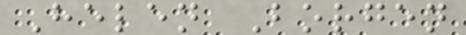Helen Borgen
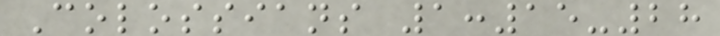Colossians 1:15-28
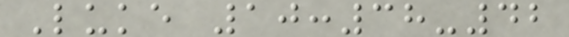Luke 10:38-42
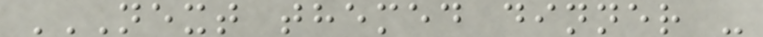NEXT THEMED DINNER -
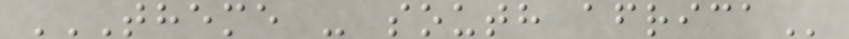THEME - SOUTH AFRICA
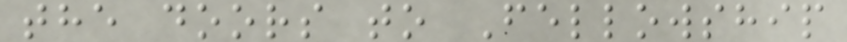the doors to Fellowship
